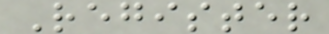Register
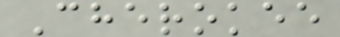Cherokee
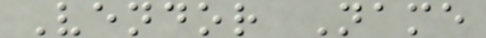Vendor Name
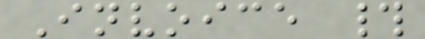Invoice #
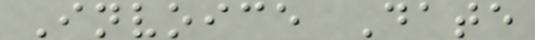Invoice Date
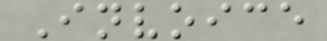Invoice
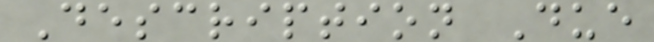Description Due
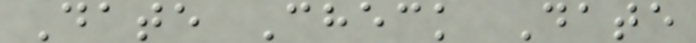Date Check Date
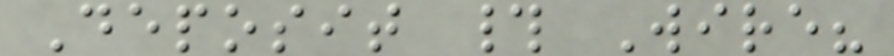Deposit # Wire?
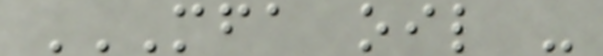MFA OIL -
